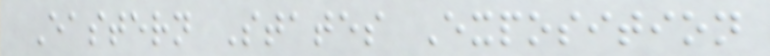Eastern States Exposition
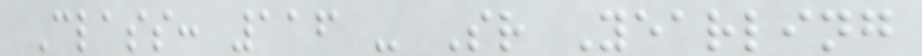Class: 116 - Sr Yearling
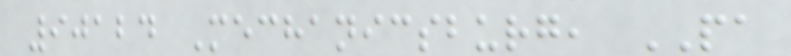90124 Mechanicsburg, PA
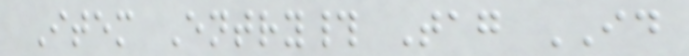Item Entry# Tag ID
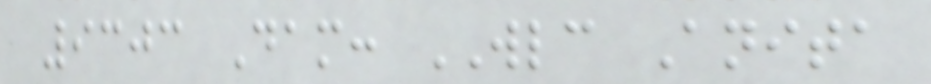9303 Dam: WLC Anita
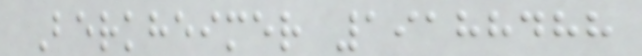Berkheimer 19188488
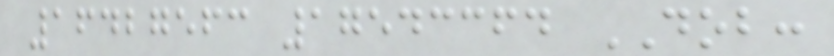16427563 17543364 DOB:
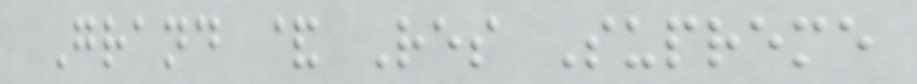Grand & Res Supreme
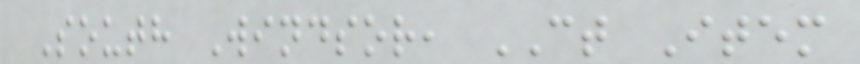South Windsor, CT Item
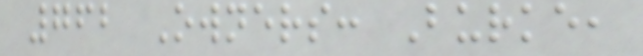762 Owners: Burke,
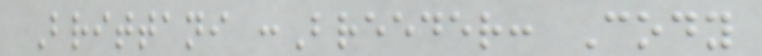Brittani :Breeder: Cody
